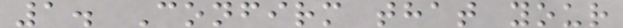1. Confirm that your
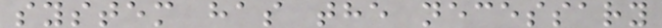system has the necessary
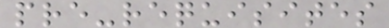pre-requisites
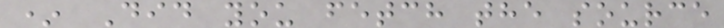* Did you fetch the source
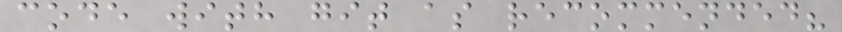code with git as recommended?
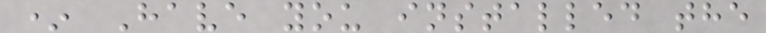* Have you installed the
